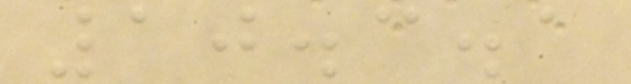10.3.1
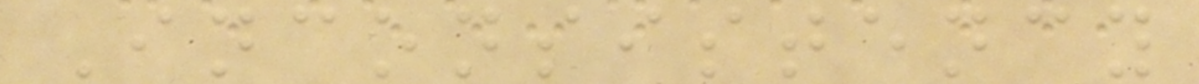Inconsistency
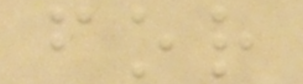for
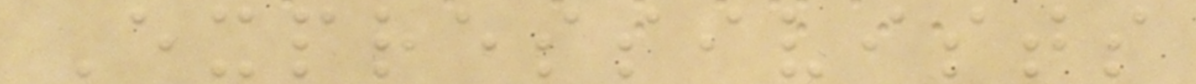Expressivists
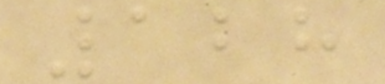128
